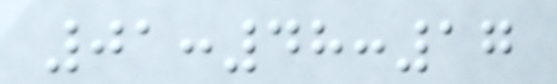01:48:17
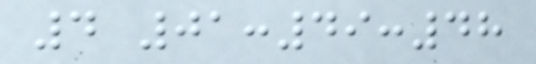4 01:49:48
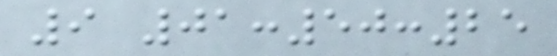9 01:50:25
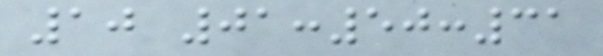10 01:50:31
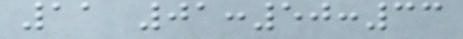11 01:50:33
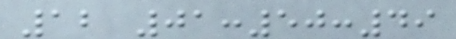12 01:50:49
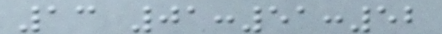13 01:51:52
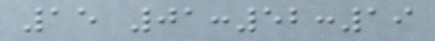15 01:52:19
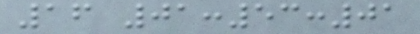16 01:53:01
